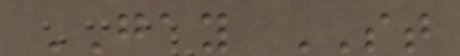GAY ST
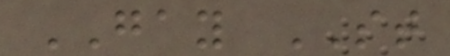GAY ST
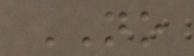NO
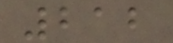212
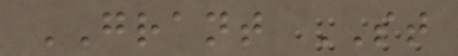GRANT ST
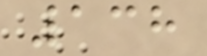138
